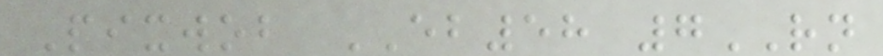Pixwob EB58 7RN
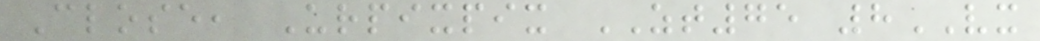Close, Urpixpix ZT75 8VX
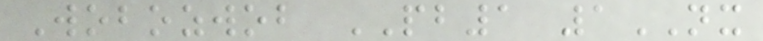Wobozwob PB1 1NX
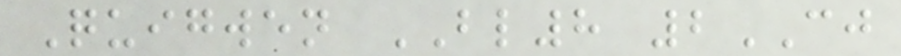Quigwen BL8 2CJ
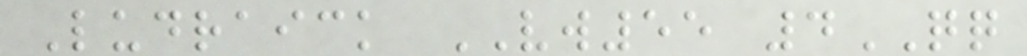Ludraick VW55 4QQ
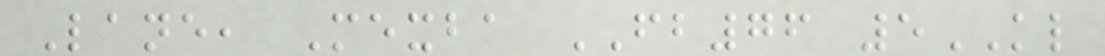Lane, Mexba FB76 5KL
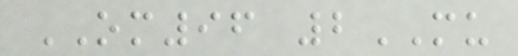OM96 2MU
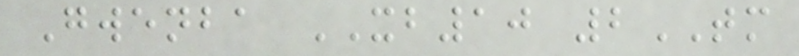Gwenba XB10 2TM
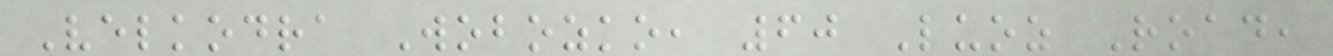Velkodra Wobozko, 60 Luoz Road,
